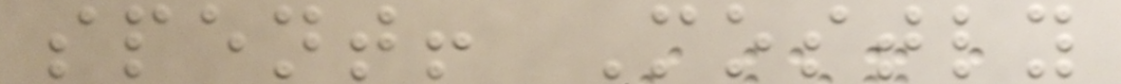spent! Mostly
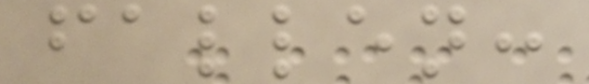fallen:
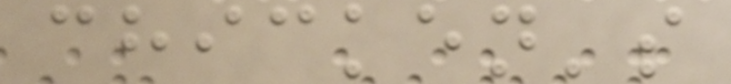chicken's
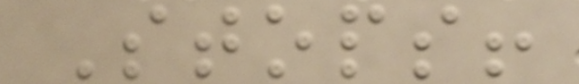Stops!
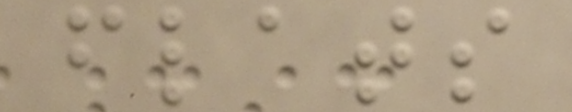flats
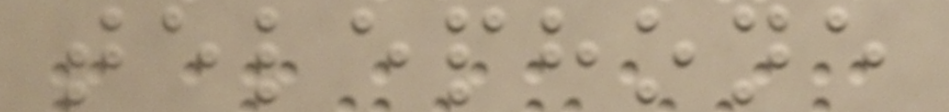telephone
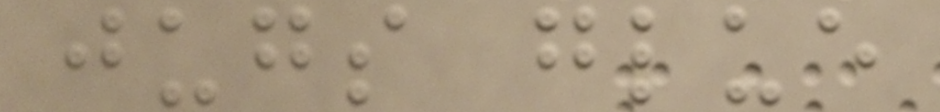jugs glue
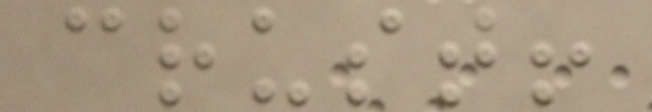crust!
